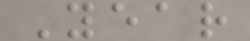Year
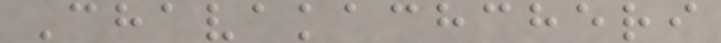Chavakachcheri
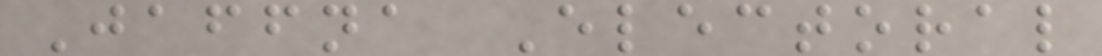Jaffna Electoral
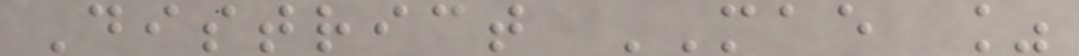District MAE %
